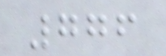776
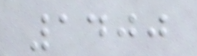1400
